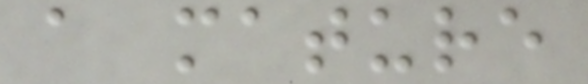a mature
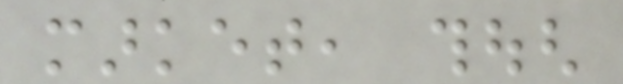market, though
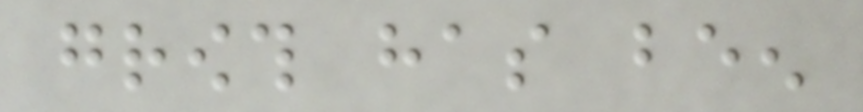growth has been
